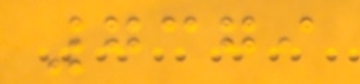7379
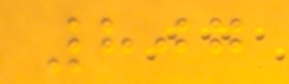807
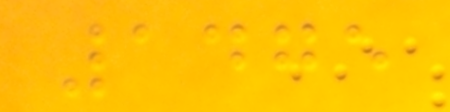1475
